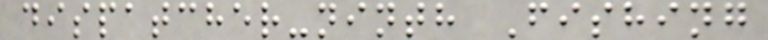dispatcher-ninth Fishing
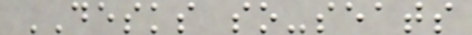DESKS so-seats
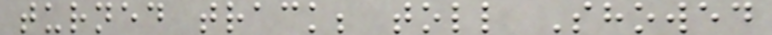turned track; toll Showed
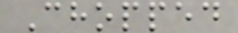Chopped
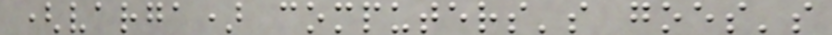(varga) computers's goes's
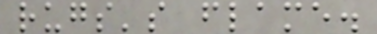rugs's flame.
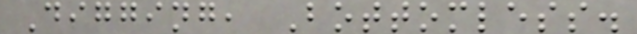Digging, Bottomless.
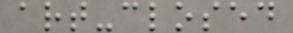art-closed
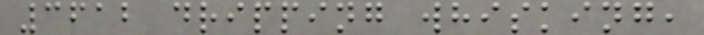3612 dripping whisking,
